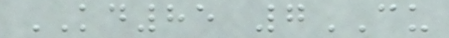KD85 7CU
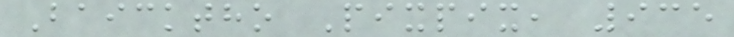Baicktho Pixpix, 935
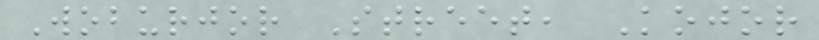Woburjor Street, Kojor
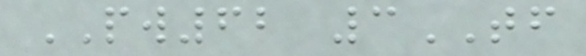PW62 3TF
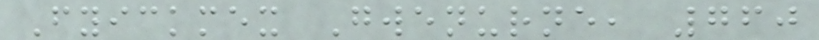Fyickmex Gwenurne, 760
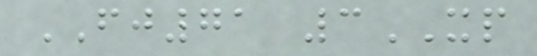FJ71 3XP
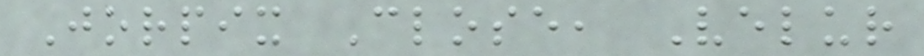Jorpix Close, Velur
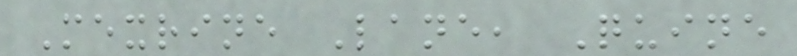Mexrine Lane, Quine
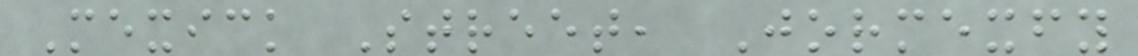Mexick Street, Jormexfy
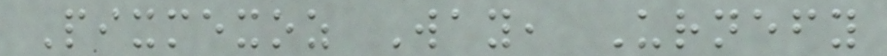Pixmexoz Way, Urnefy
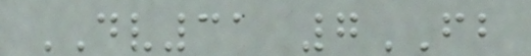DV31 7FB
